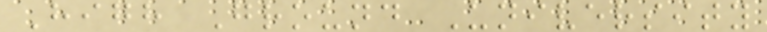High Ground University
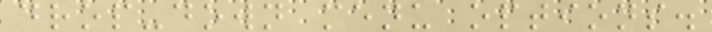drop-down menu options.
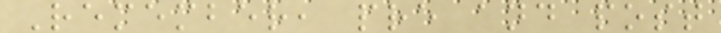Remember, pre and post
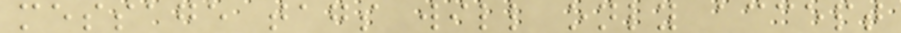message tags will only accept
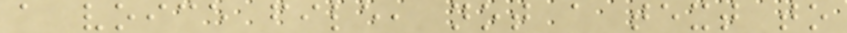a voice file, not a text to
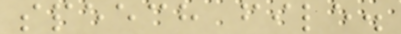speech file.
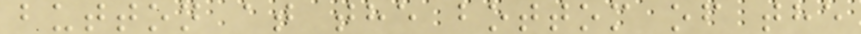button at the bottom of the
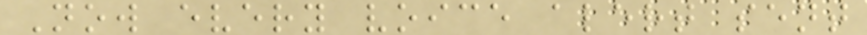Now every voice alert sent
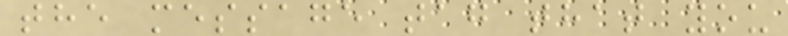the message tag that you
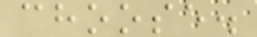choose.
